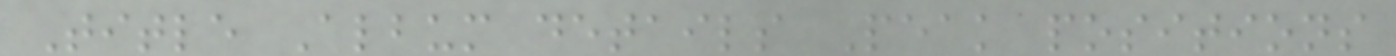Title Album details Peak positions
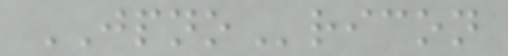JPNOricon
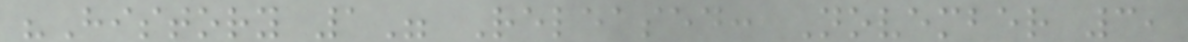"History 1" Released: November 3,
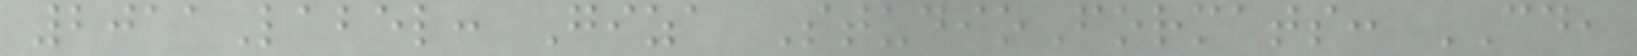2011Label: Giza StudioFormats: CD,
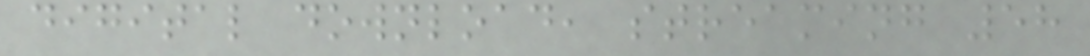digital download, streaming 58
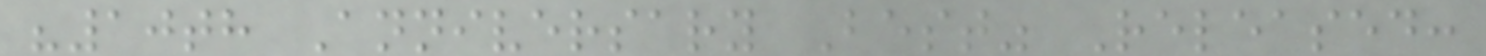"10th Anniversary Best" Released:
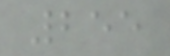255
